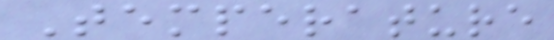Temperature
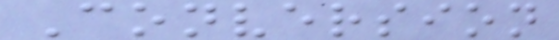Conversion
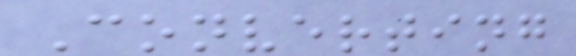Converting
